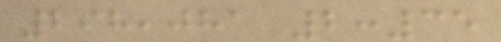298,081 2:35
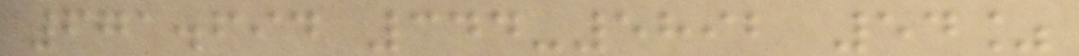671.694 344-5892 54%
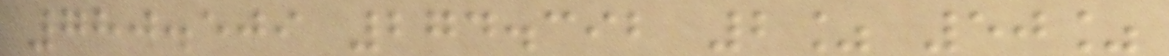780.509 274.392 2% 50%
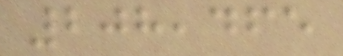208,465
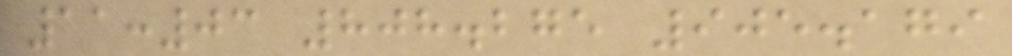11:03 808.275 905.179
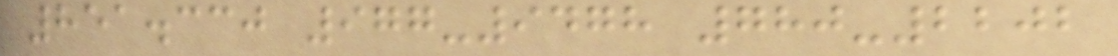851.330 977-9478 780-2202
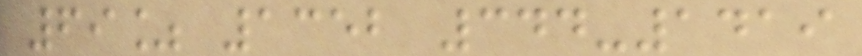69% 1352 344-1419
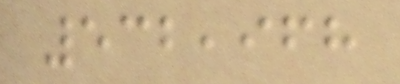532,968
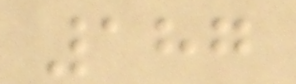187
